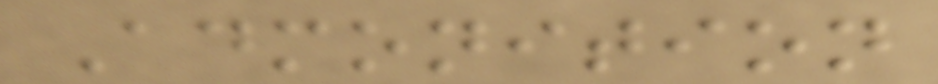Admonition
